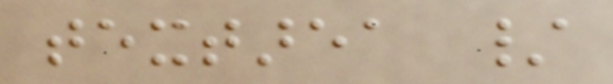textarea /
